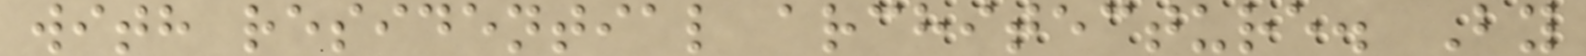with residential architecture. By
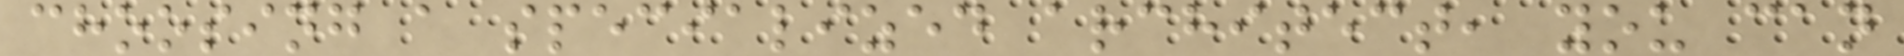choosing a specialized architect, you can
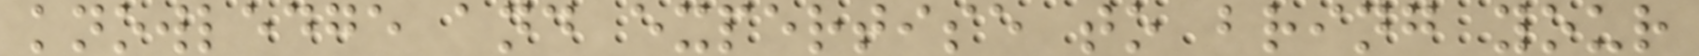knowledge and expertise to bring your
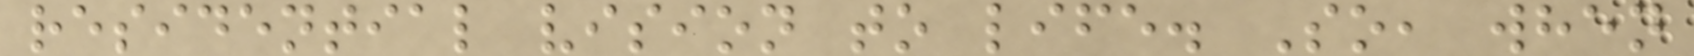residential vision to life. So, when
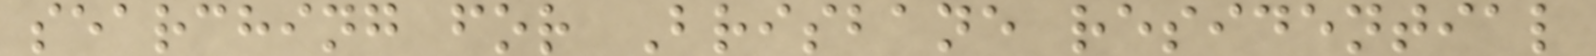searching for Brisbane residential
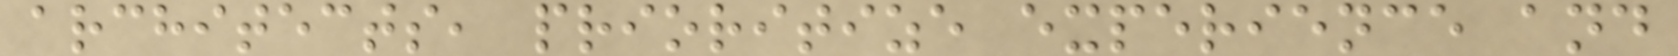architects, prioritize experience and
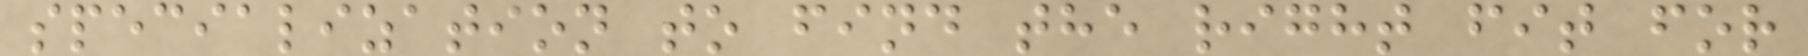specialization to find the right fit for
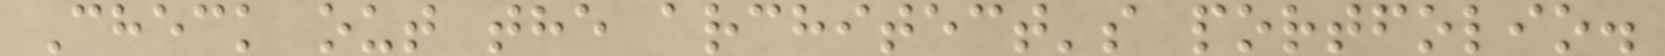Check out the architect's portfolio.
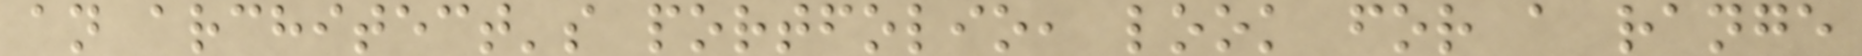an architect's portfolio, look for a range
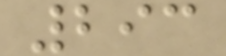293
